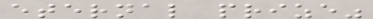eternal prize"
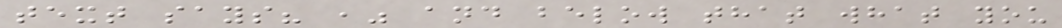text says? ," and below that what you
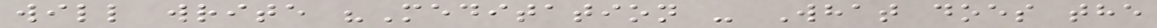will write "Meditation - What does the
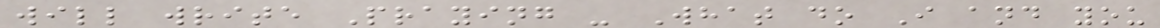will write Praying - What do I and you
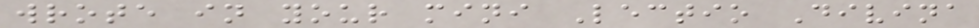wrote in your mini Lectio Divina
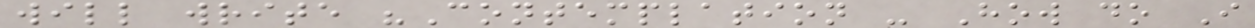will write "Contemplation - How do I
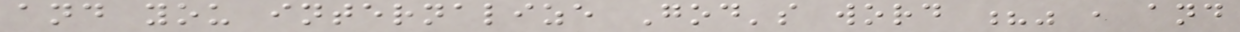and you internalize God's word ?" , and
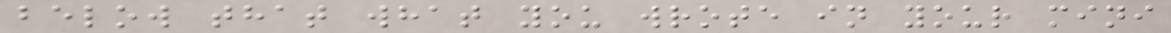below that what you wrote in your mini
